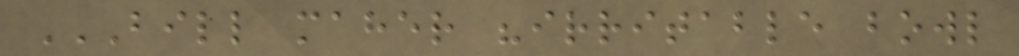BILL MAHER "IRRITABLE BOWL
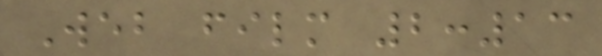Web film 2:13
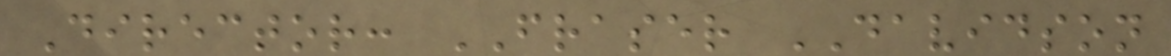Director: FRASER DAVIDSON
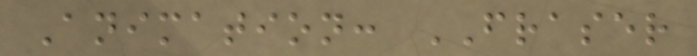Animation: FRASER
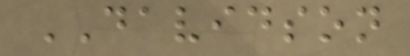DAVIDSON
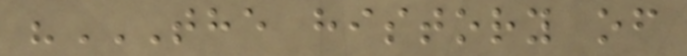"THE HISTORY OF
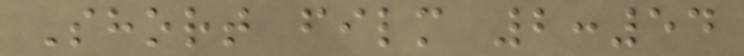Short film 2:54
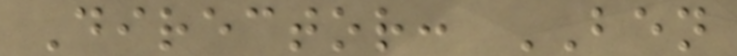Director: BEN
